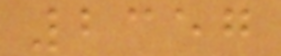2357
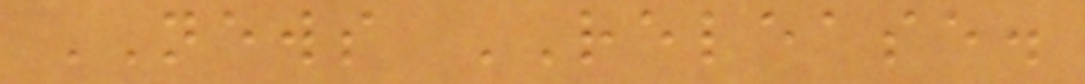NEWS RELEASE.
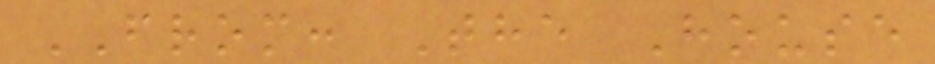FROM: The House
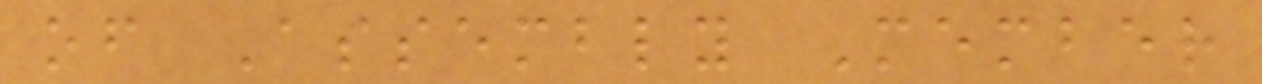of Assembly Member
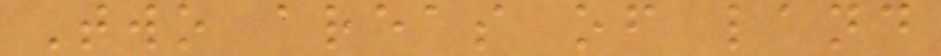Two areas of land
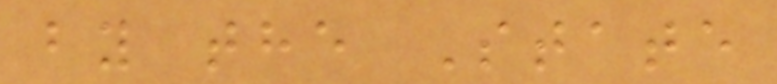by the State
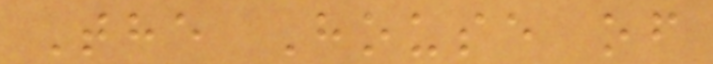The House of
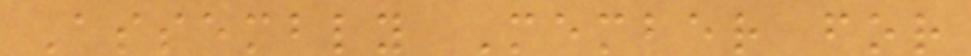Assembly Member for
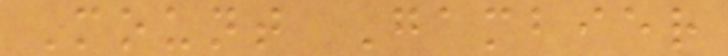Mount Gambier
